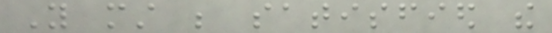You must be satisfied the
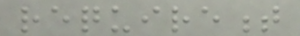requirement
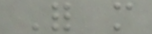For more
